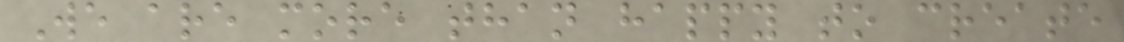We are more than happy to create
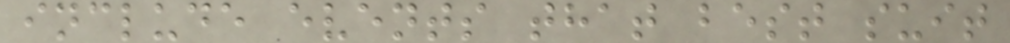include events that best suit
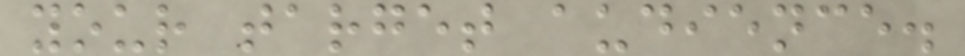your target audience.
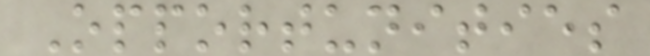Opportunities
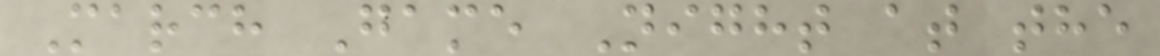March Game Night at the
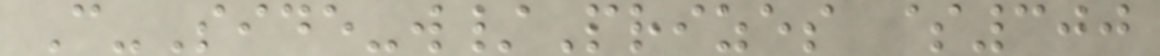C-Side-w/Prizes $300
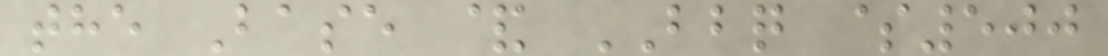the Base & BBQ $500
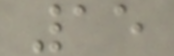15
